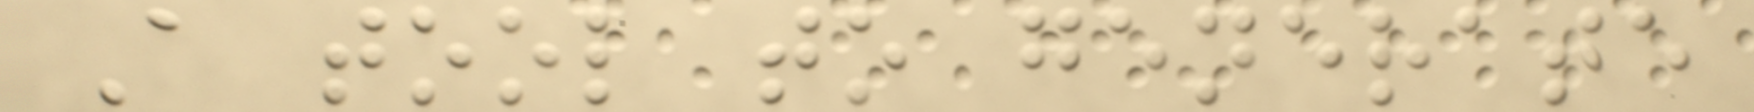A tool to generate
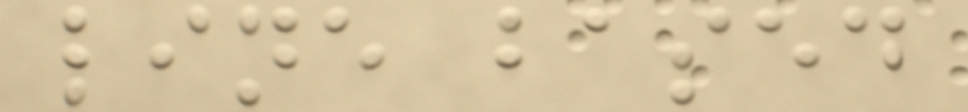line based
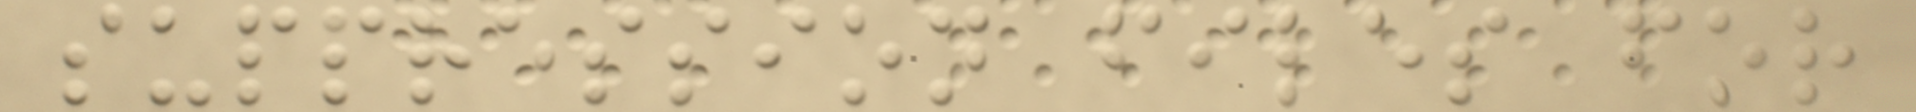suppression files for
